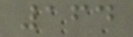164
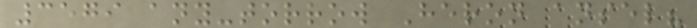3579 any-torrow Heron ansel?
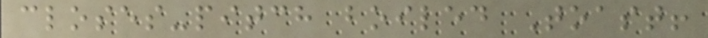closes-pitch boiled Toast!
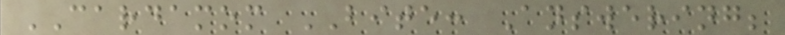CARDAMOM BITE: Answering;
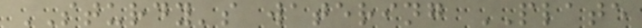STURDY's watering PLATE
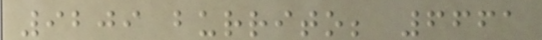9209 burrito; 6661
